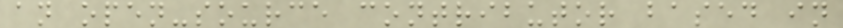an open-source contributor based in
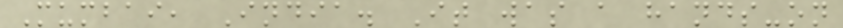Mumbai, India. It was a hands-on
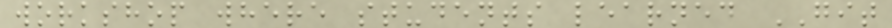workshop where students learned GIT
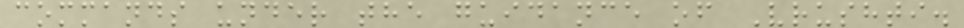commands under the guidance of Vrushti.
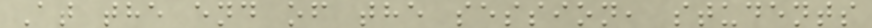At the end of the session, students
